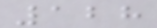128
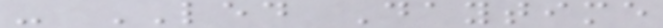- LED Daytime
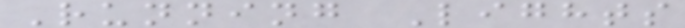Running Lights
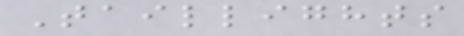Taillights
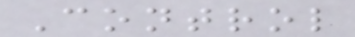Control
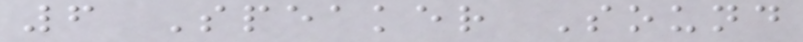6 Speaker Sound
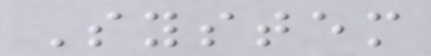System
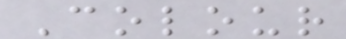Colour
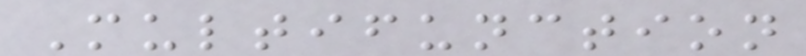Multifunction
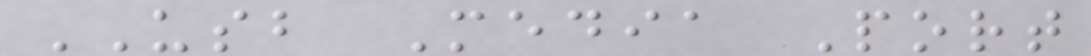USB Media Port
